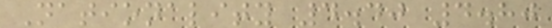Nationality 4.40 4.80
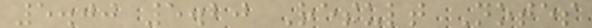5.00 5.20 Result Notes
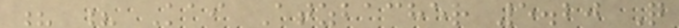? ? Kai Atzbacher 5.20 Q
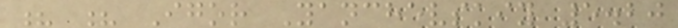? ? Igor Yanchevskiy 5.20
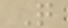Q
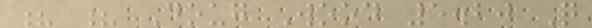? ? Doug Wood 5.20 Q
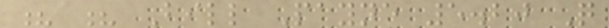? ? Bill Payne 5.20 Q
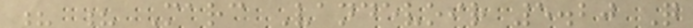? ? Marc Vandevoir 5.20 Q
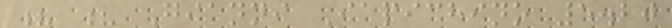? ? Gianni Iapichino 5.20
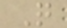Q
